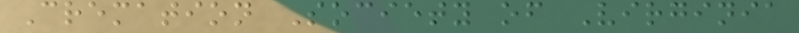Cremation Society of Virginia
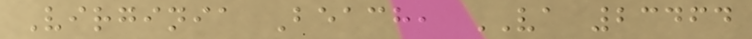Virginia Beach, VA 23464
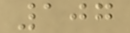107
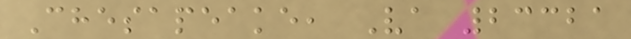Chesapeake, Va 23321
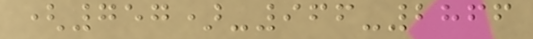(757)-966-2866
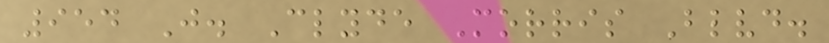954 J. Clyde Morris Blvd.
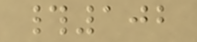#102
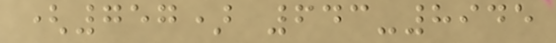(757) 643-8945
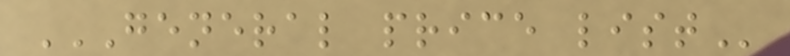GENERAL PRICE LIST
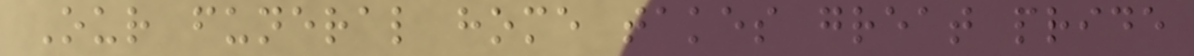Our funeral home takes great pride
